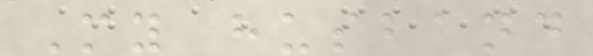My husband
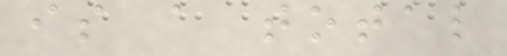is a total
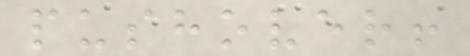pushover!
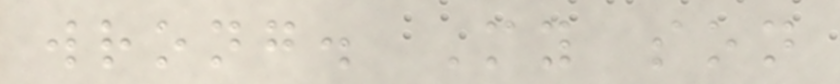wrong. My son
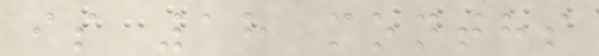is 18 months
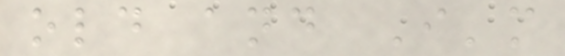old and I'm
